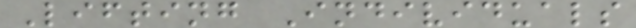Lifting Individuals
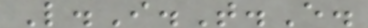L.I.T.E.
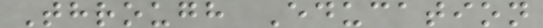Through Education
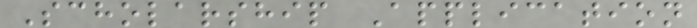Scholarship Application
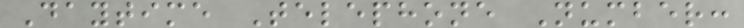Daytime Telephone Number:
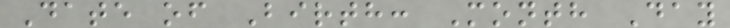Date of Birth: Month Day
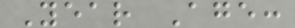Year Age:
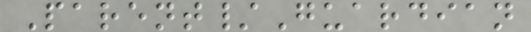Parent/Guardian
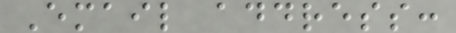Email address:
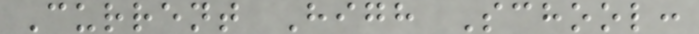Current High School:
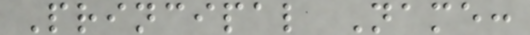Principal Name:
